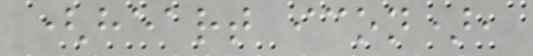(heart icon),
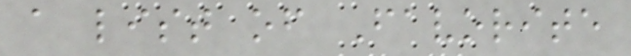a list of Favorite
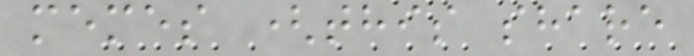memes (this share
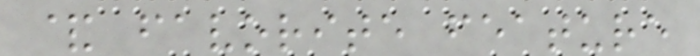& favorite feature
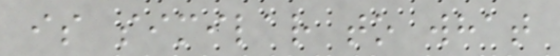is similar to what
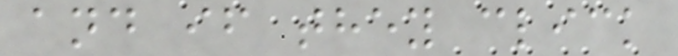and if they click
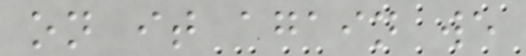on it again we
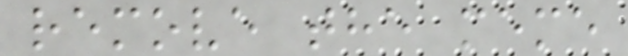remove the meme
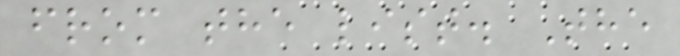from the list. The
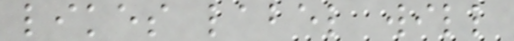likes label will
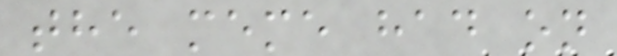the meme had on
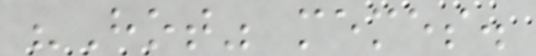"Hot" memes.
